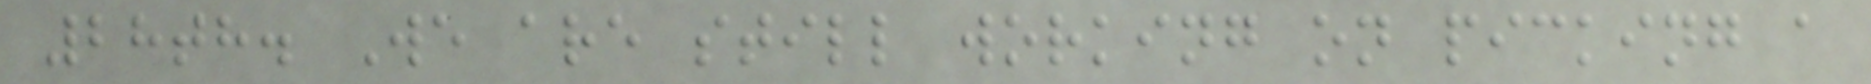28th. We are still working on picking a
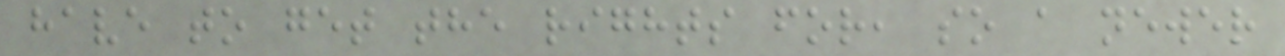have to get the rights for, so a newer
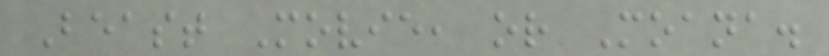Beast Movie, or Moana.
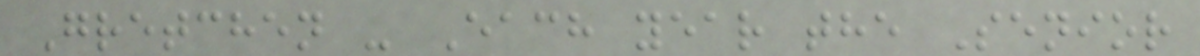Gretchen - Each year the Senior
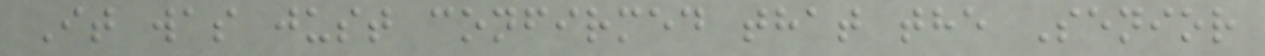It was just confirmed that the Senior
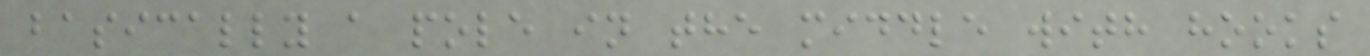basically a pole in the middle with hooks
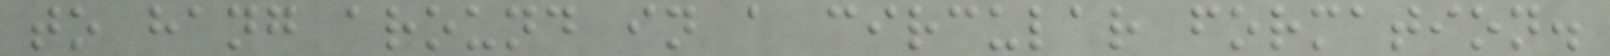to hang around in a circular formation.
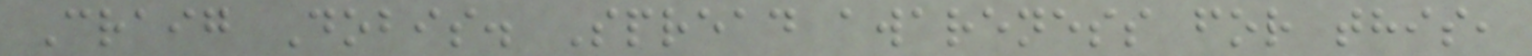Craig Dobis. Spread awareness for this,
